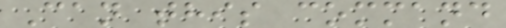Can this command
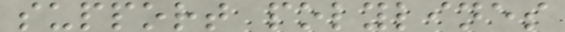support polylines
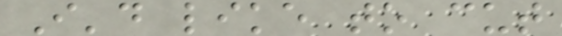I'd like to cut
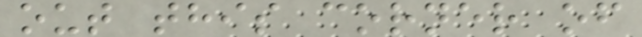out this corner of
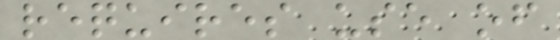requires use of
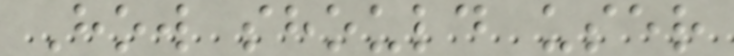How should user
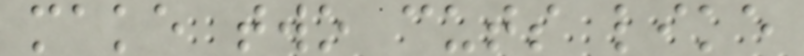make two cuts like
